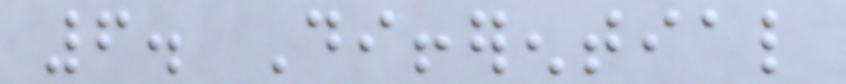6. Differential
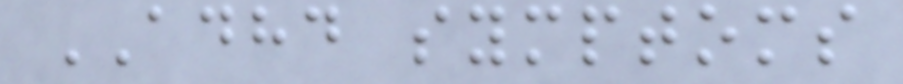ADHD symptoms
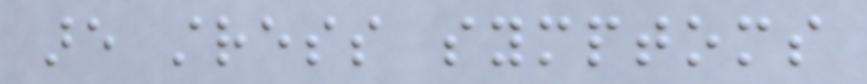are stress symptoms
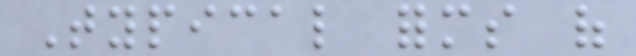Typical forms of
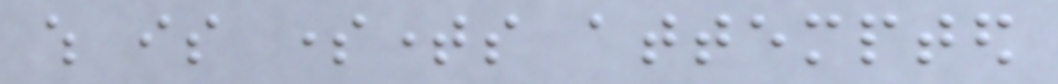which is sometimes attempted
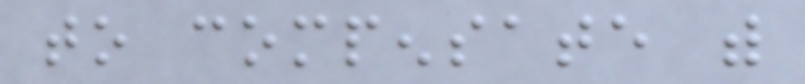to compensate with
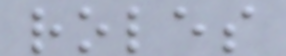roles
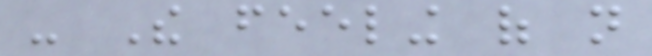- The feeling of not
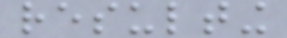resulting
